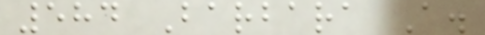584 Barbara A.
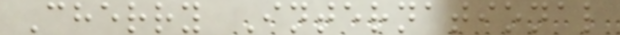Cherry International
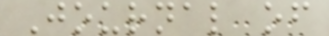Journal of
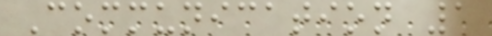Communication 1
